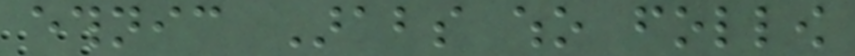ethnic Arabs who follow
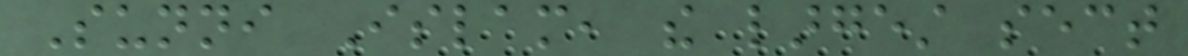Sunni Islam, the largest sect
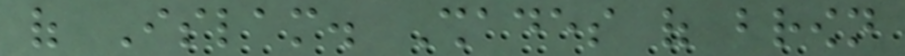of Islam. Shades of brown
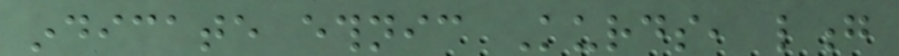indicate ethnic Kurds, long
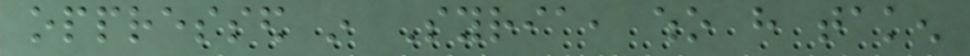oppressed in Syria, who have taken
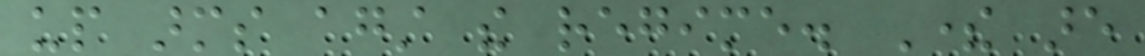up arms against the regime. There are
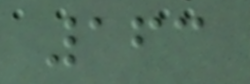163
